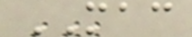MAC
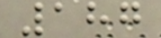187
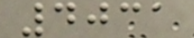4031
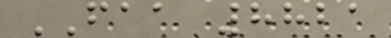FAA 8821
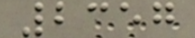2357
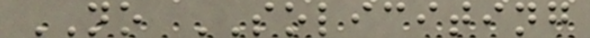NO SOLICITING
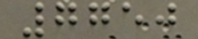7750
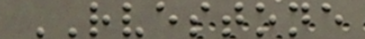RVESTONE
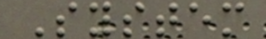System
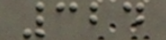324
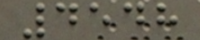4548
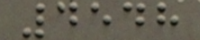4548
